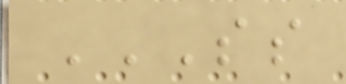SS
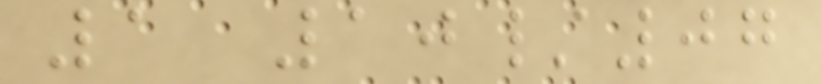1 10/07
